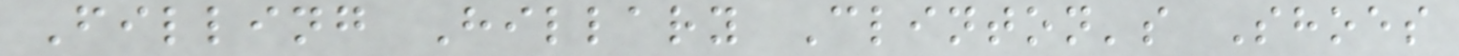Filling Hillary Clinton's Shoes
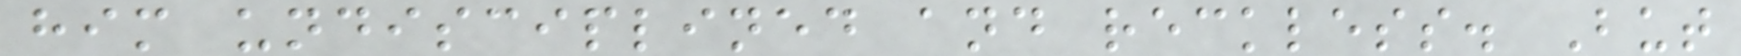him undisciplined and reckless. But
